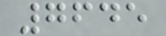7645
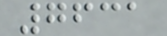7631
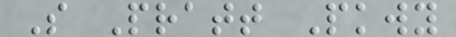S Pratt Pkwy
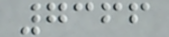7366
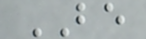BE
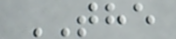THE
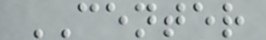CENTER
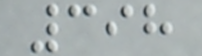398
